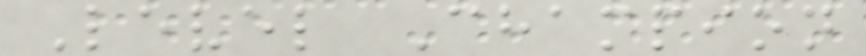Level Champion
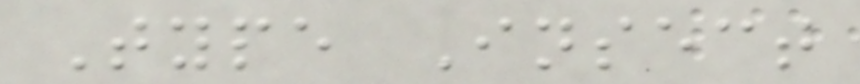Type Insect
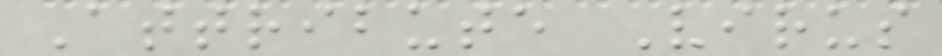Attribute Virus
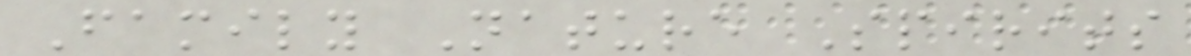Family Nature Spirits
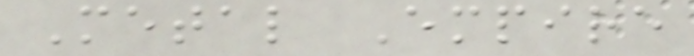Metal Empire
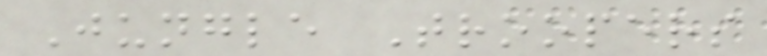Jungle Troopers
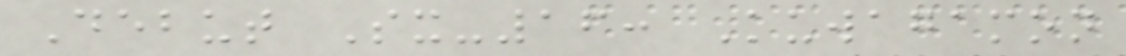Debut Sx-16: Kuwagamon
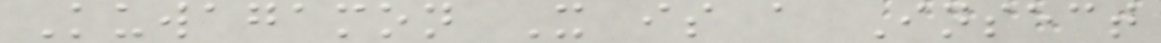Kuwagamon X is a Insect
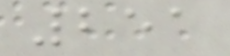251
